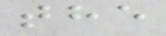the
